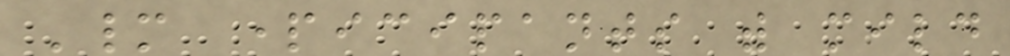Many participants with mild
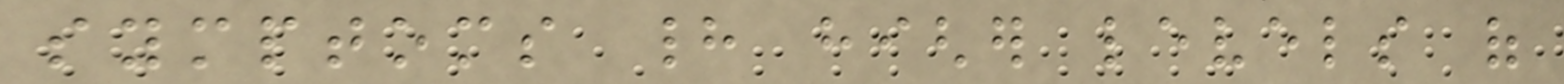symptoms had higher levels of
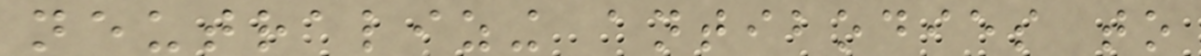neutralizing antibodies to
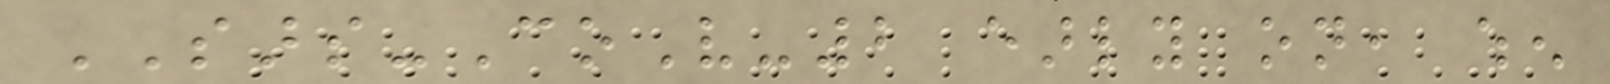SARS-CoV-2 early on, when
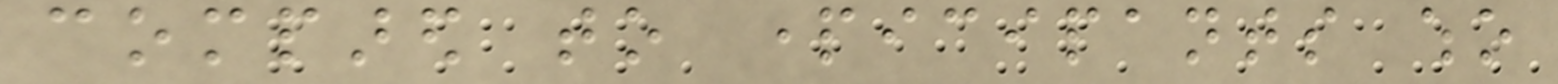compared to participants who
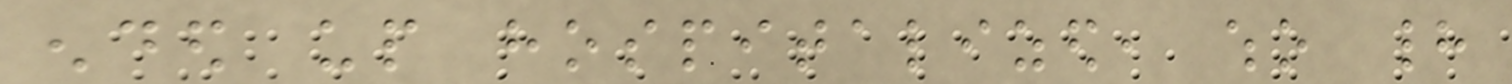ended up hospitalized, who had
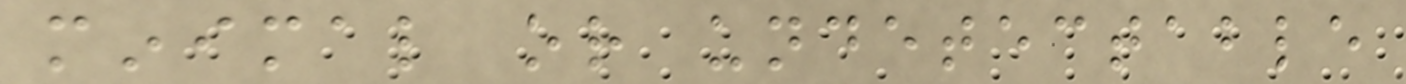minimal or undetectable
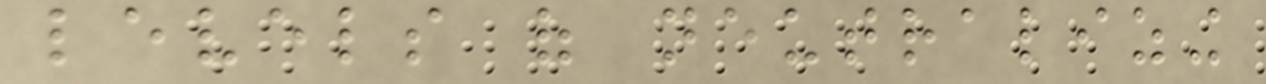levels of neutralizing
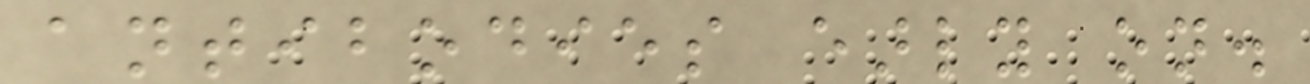antibodies early on.
